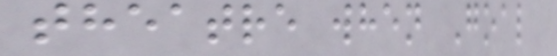theatre when Goal
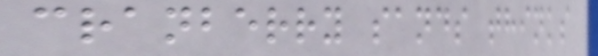cranberry sands thinks
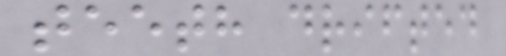teeth drifted
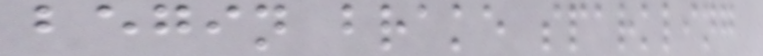begin brake sparkling
